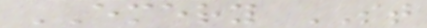EMERY ST
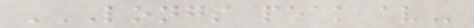LONGS PEAK AV
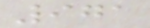971
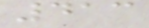413
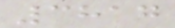3817
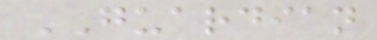GUARDIAN
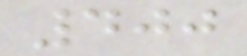400
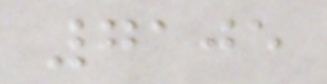7105
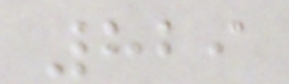829
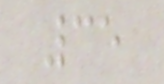35
